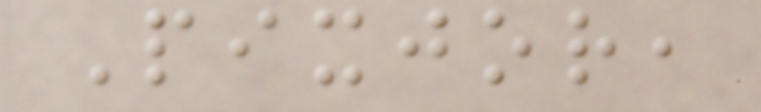Pixjor,
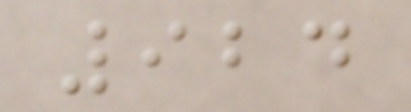924
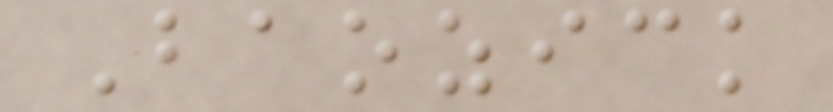Baozick
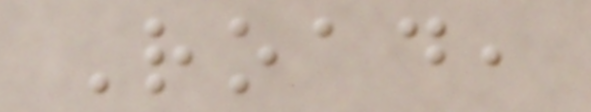Road,
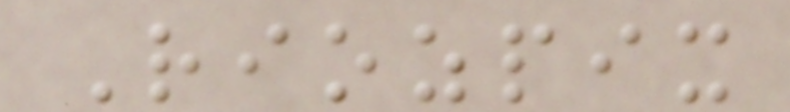Riozpix
